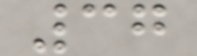37
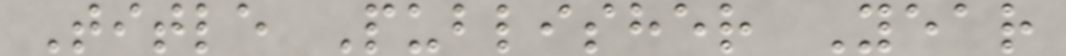Title Publisher Year
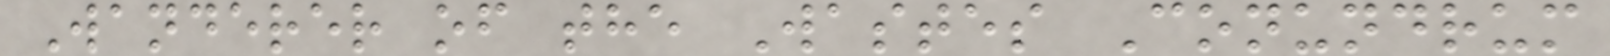Wanderer of the Wastes Conundrum
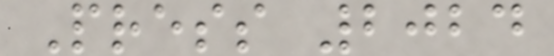Press 2024
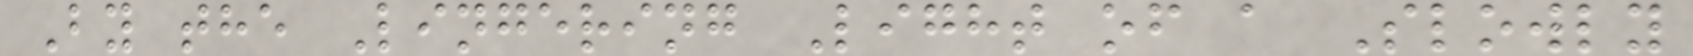By the Lingering Light of a Slowly
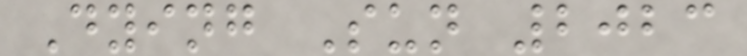Dying Sun 2023
